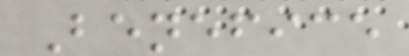Benefice
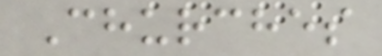Churches
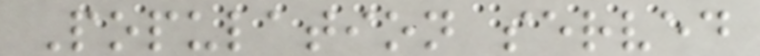Population served
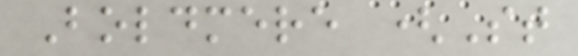Boldmere (St
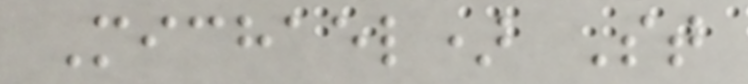Michael) St
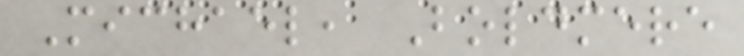Michael, Boldmere
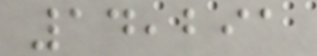14,291
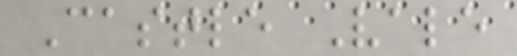Castle Vale
